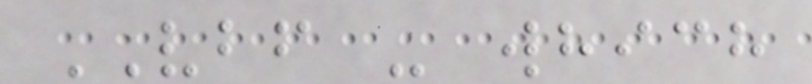VBF - which
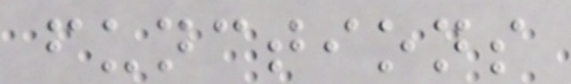functions
